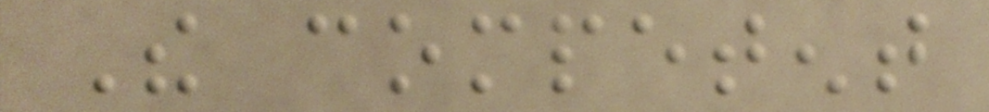The competent
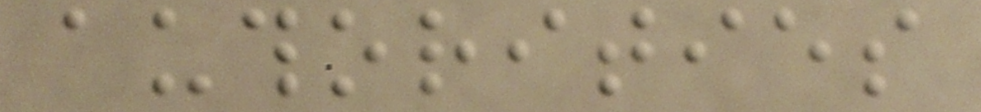authorities
